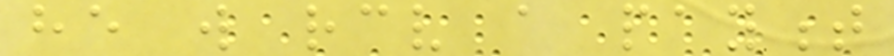he will receive a payment
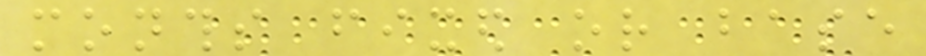months fixed or base
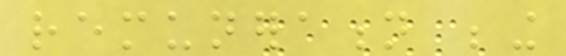remuneration being
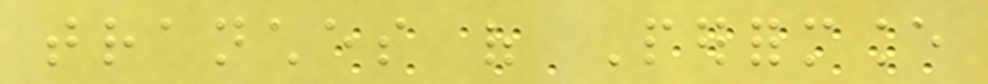tranches of Performance
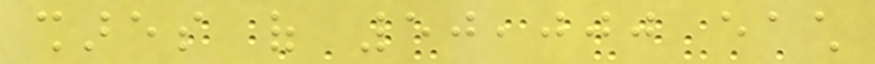shares of 50,000 each
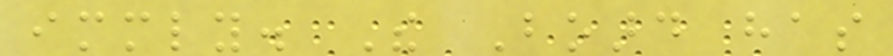immediately. The Board has
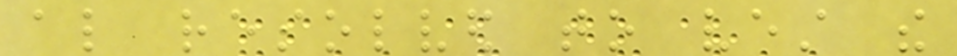also resolved to vest the
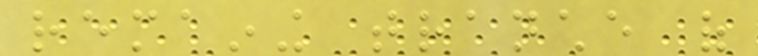remaining tranche of
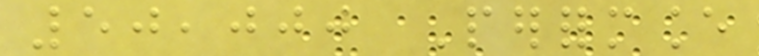50,000 Performance
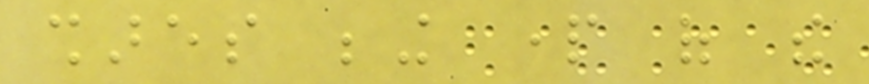shares being part of the
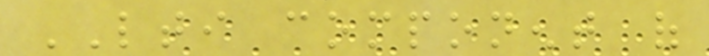LTI component of
